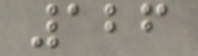126
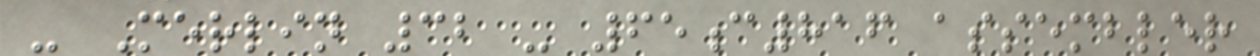- Merlin 32 - 65c816 assembler
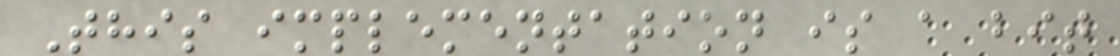This implementation is a bit
